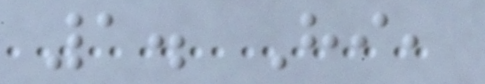1. Hi,
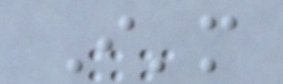I'm
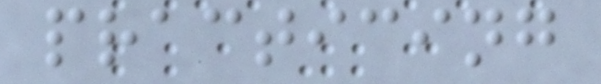practicing
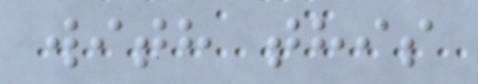with this
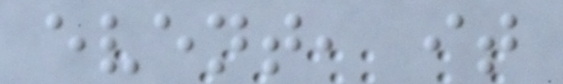event, it
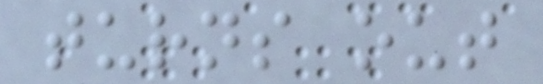turns out
